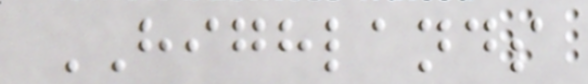HIGHLANDS
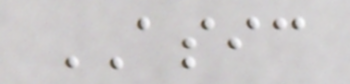ASIC
